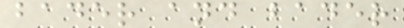bader and bader
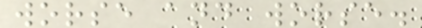worse and worse.
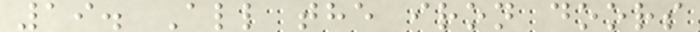19. All the iron doors
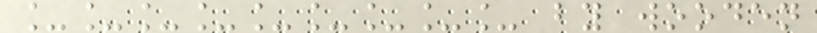_________ by wooden
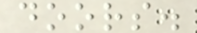doors.
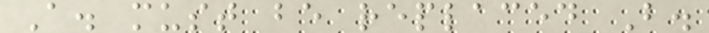A. must be replaced B.
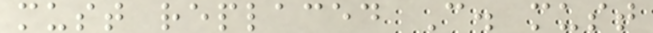must replaced C. must
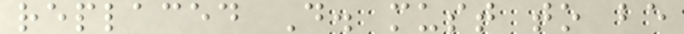replaced D. must to be
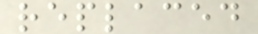replaced
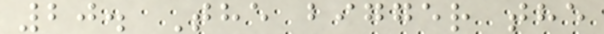20. The bigger the
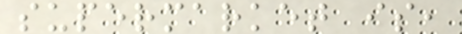supermarket is,
